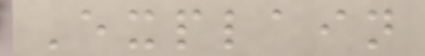Explain
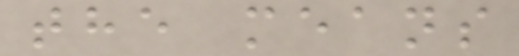the means
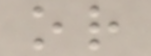or
